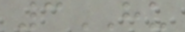3HU
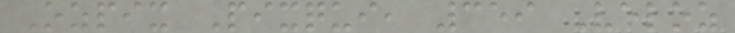Ozpix Pixqui, 359 Veloz
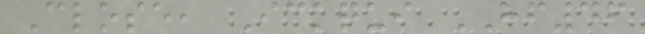Close, Ickqui HF46
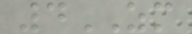4ZM
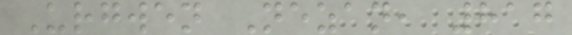Urgwen Nezan, 817
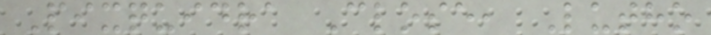Pixquidra Close, Lutho
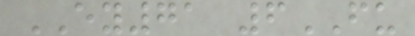EY71 6FU
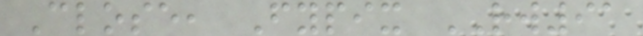Close, Fypix RW91
